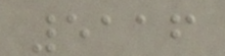5116
